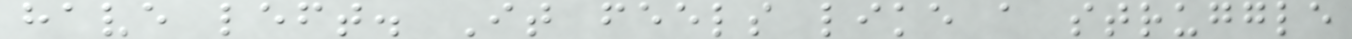have left. It feels like a struggle
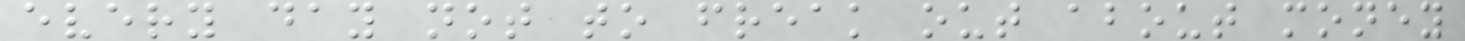every day not to freak out about money
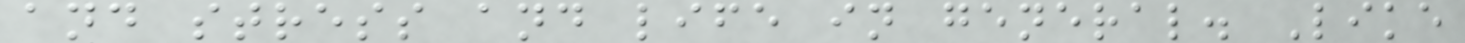and stress and life in general. Like
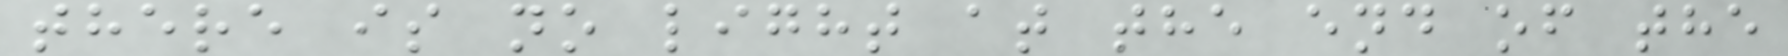there is no light at the end of the
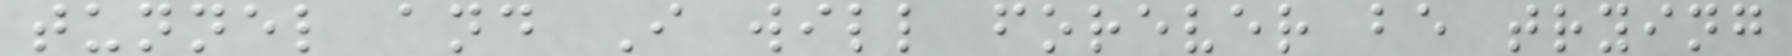tunnel and I will forever be trying
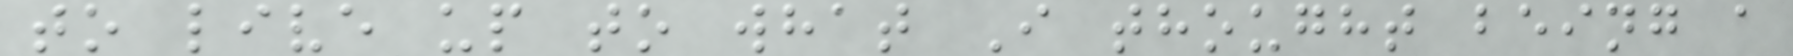to live up to what I thought being a
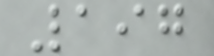197
